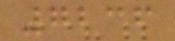7236
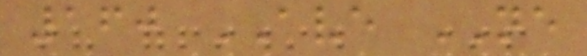160 AVE NE
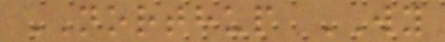NORTHUP WY
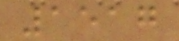1517
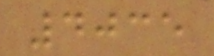4035
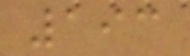193
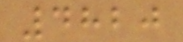4820
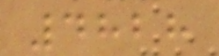4828
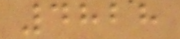4828
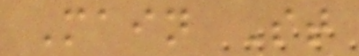Main St
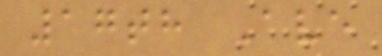17th Ave
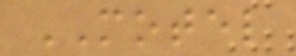MOTEL
